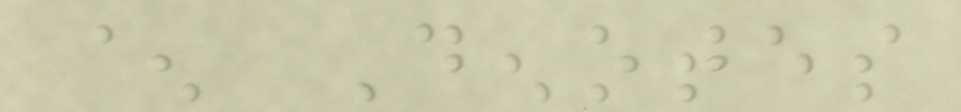^ Denotes
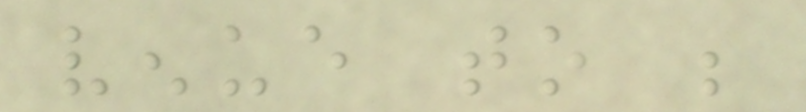venue to be
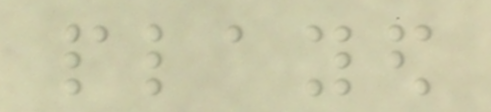played
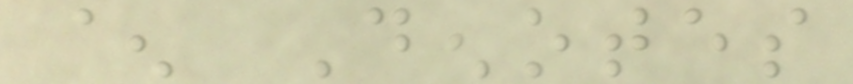^ Denotes
